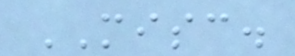MISC.
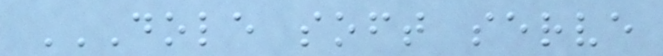DOLE SOFT SERVE
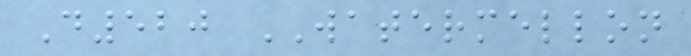D520 WATERMELLON
